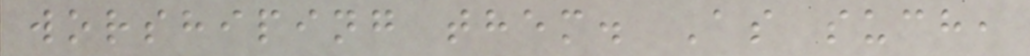worshiping them. As such,
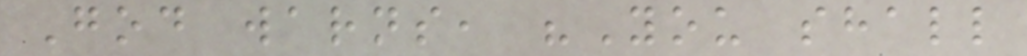God warns, "You shall
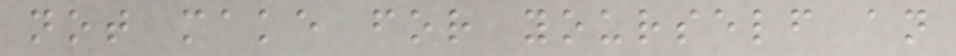not make for yourself an
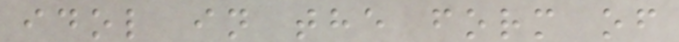idol in the form of
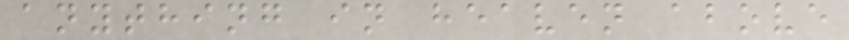anything in heaven above
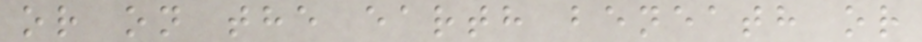or on the earth beneath or
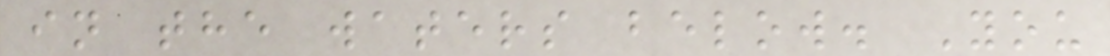in the waters below. You
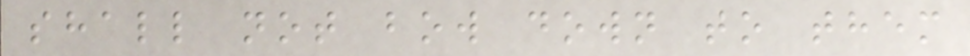shall not bow down to them
